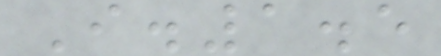I.1.5
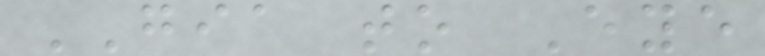GIA to Eye
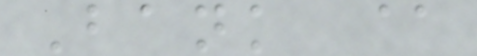Bank @
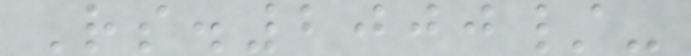Rs.2000/-
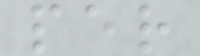per
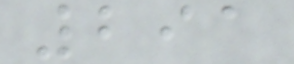291
